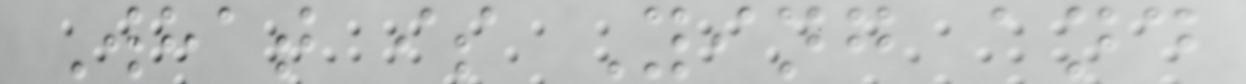What is Ying and
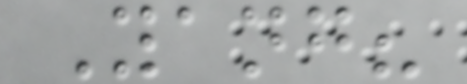Yang?
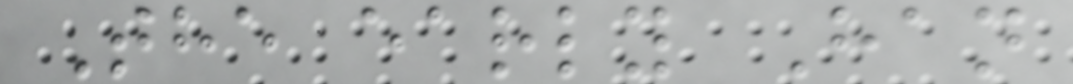The early Han
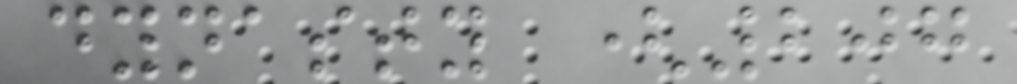dynasty (207
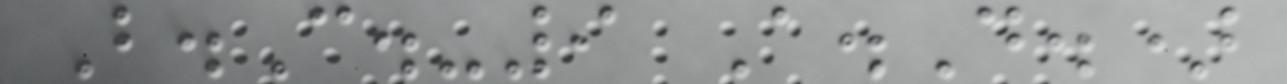B.C.-9 A.D.)
